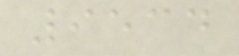9534
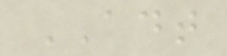ADT
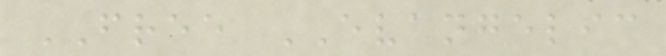FREE EVANGELIC
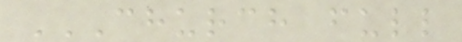CHURCH FULL
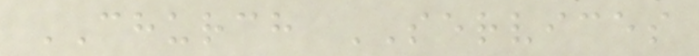CHURCH SERVICES
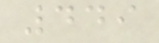449
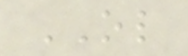OL
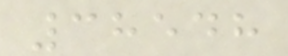38548
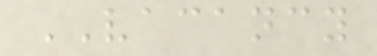VACANCY
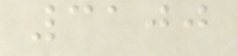3100
